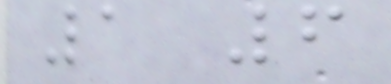1 6
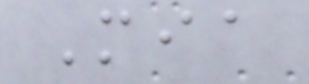Mia
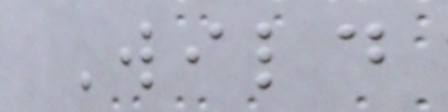Wild
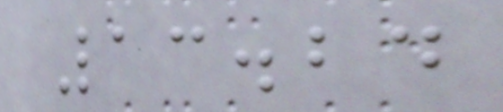13.24
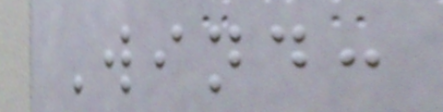Wind:
